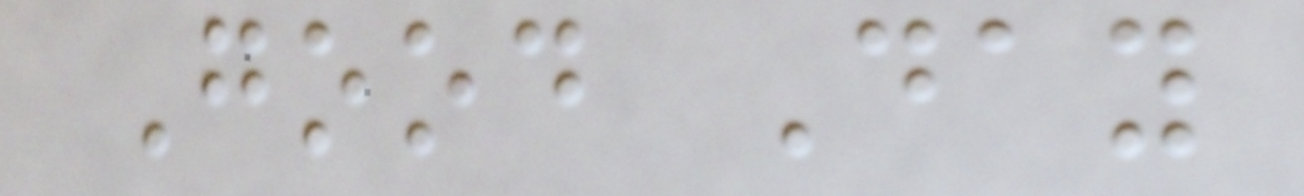Good Day
